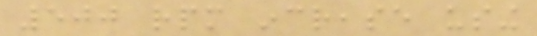500 rpm increase using
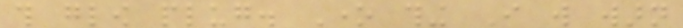this glow plug. One thing I will warn
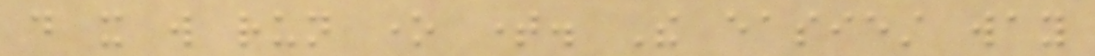do it will run one time. The easiest way
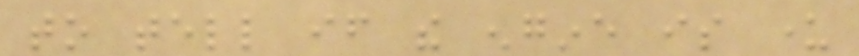to tell if the engine is under
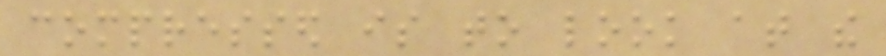compressed is to look at the
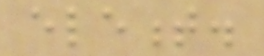element.
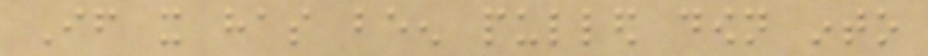If it has been pulled down into
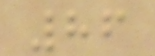86
